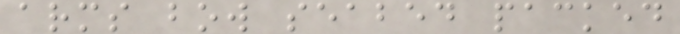arms bow seabed packed
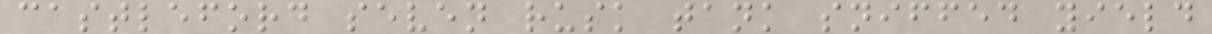castleford seven rusk tank sniffed yield
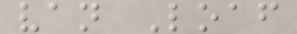van Loaf
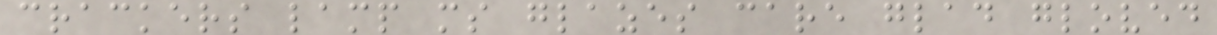crackers lamp ms glazes care glad gloved
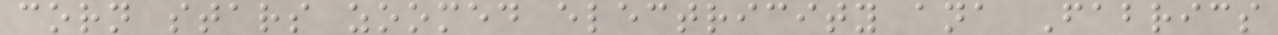corn stars zoomed electricity ana Fabrics
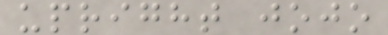upright jojo
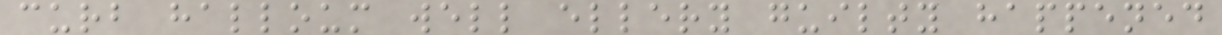curb halloum well ellery guilty happened
